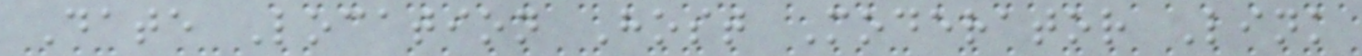Date Location Host Moderator Link
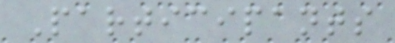Participants
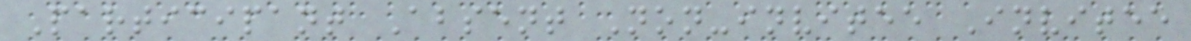Participant Absent Non-invitee Invitee
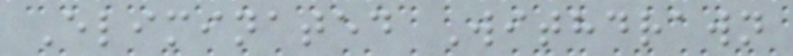Eliminated Withdrawn
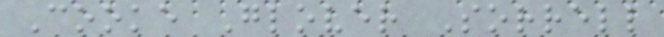Cooke Glover Sorrell
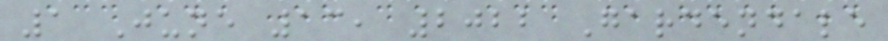1 June 13, 2022 Gardendale
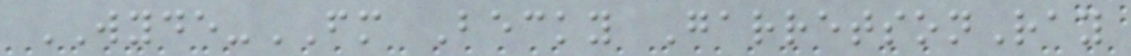WYDE-FM Becky GarretsonRay
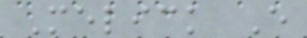Melick E
